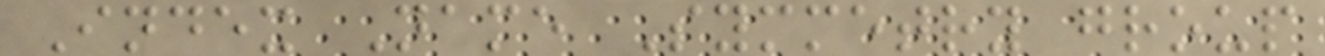Index Name Symmetry group
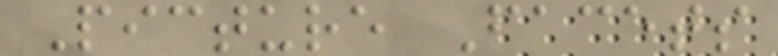Picture Facets
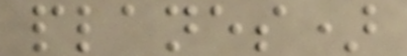planes)
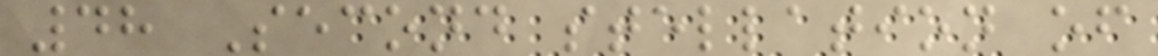48 Second stellation of
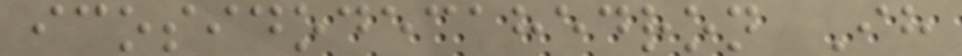icosidodecahedron Ih
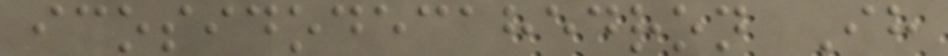icosidodecahedron Ih
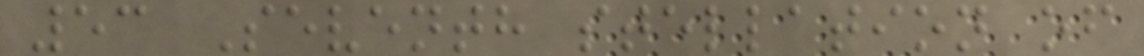53 Seventh stellation of
